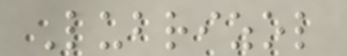Lubrizol
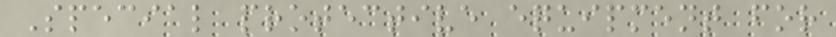Special protective equipment for
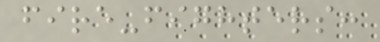fire-fighters:
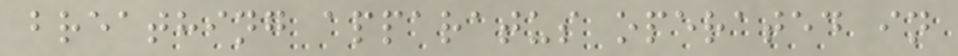breathing apparatus operated in
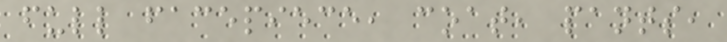full facepiece, coat, pants,
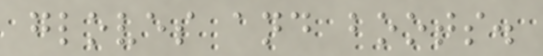gloves and boots.
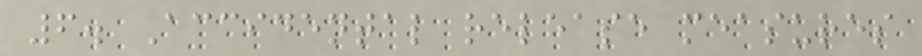6. Accidental release measures
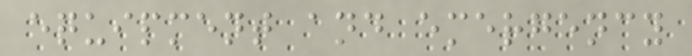equipment and emergency
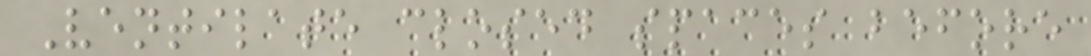Ventilate closed spaces before
